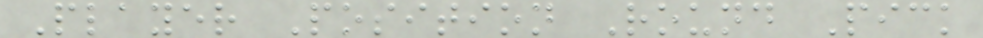Player Position Round Pick
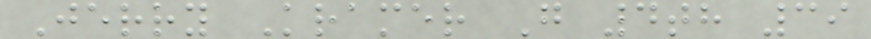Jerry Kramer G 4th 39
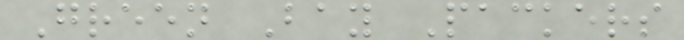Green Bay Packers
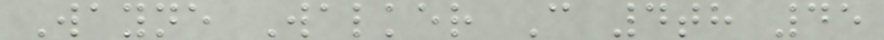Wayne Walker C 4th 45
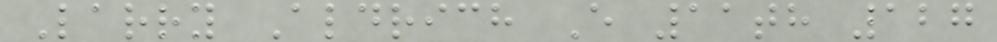Larry Aldrich E 11th 127
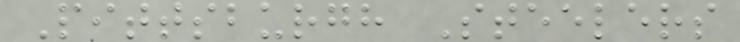Pittsburgh Steelers
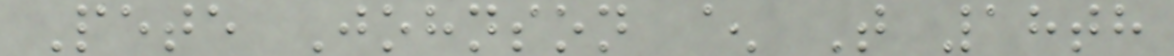Pete Johnson ^ T 18th
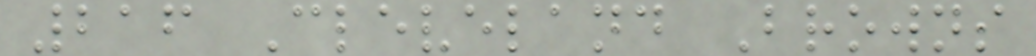216 Cleveland Browns
